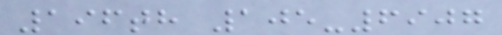196th 105-6907
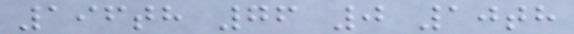196th 76 0 10th
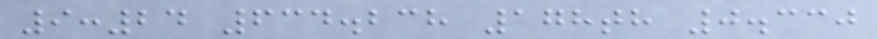9:24 634.238 178th 0.330
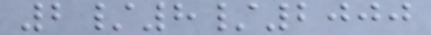2/8/2000
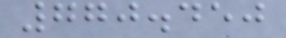770.450
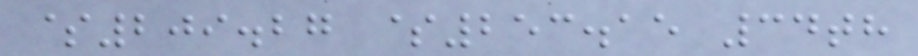$209.27 $253.15 34th
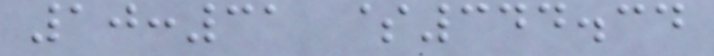10:31 $344.34
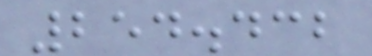254.432
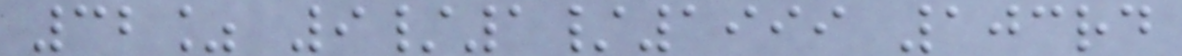32% 9/1/1999 103rd
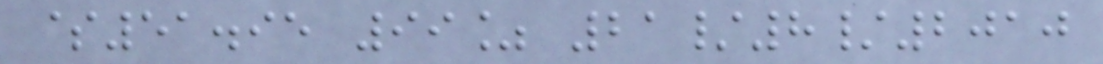$51.95 99% 21/8/2010
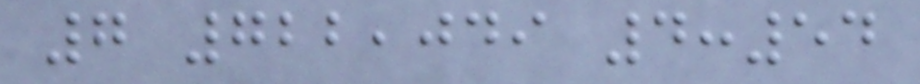7 722,049 4:54
